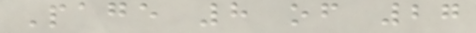Page 8 of 27
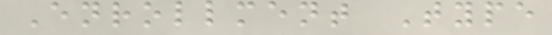Enrollment Type
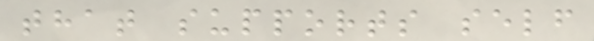that supports self
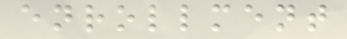enrollment
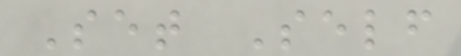Set Self
